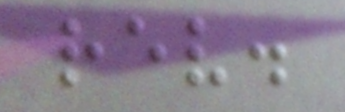rev.
